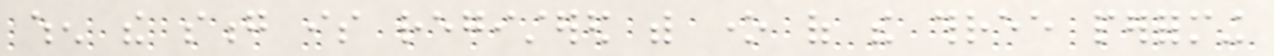when the song is registered with one of the three performing
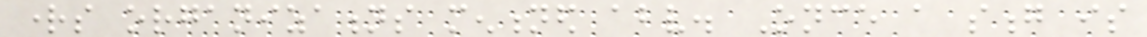rights organizations mentioned above. Once a song is
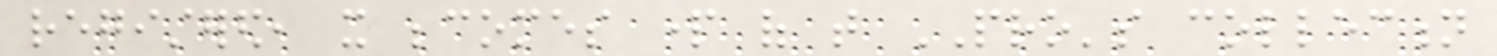registered, it becomes part of that PRO's collection
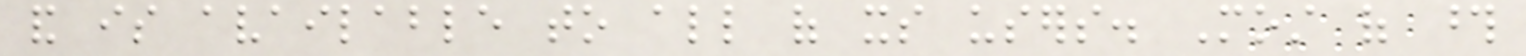and is available to all of its users. Most of those
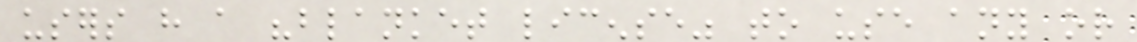users have a "blanket license" to use any or
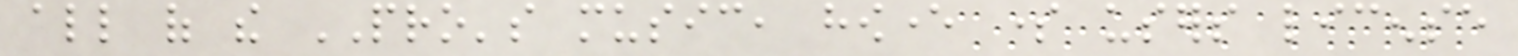all of the PRO's music, however some users license
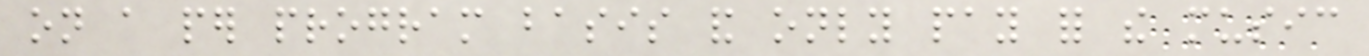on a per program basis and only pay for the music
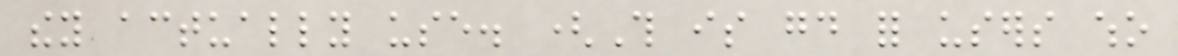they actually use. (This is good for users who
